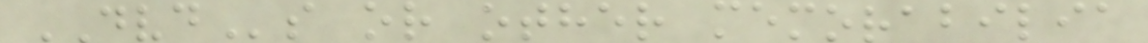DVDs or other memorabilia
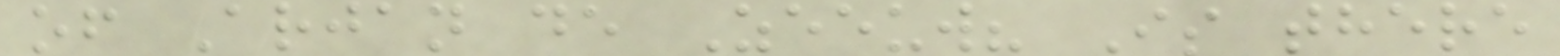of Arjan de Zeeuw? Is there
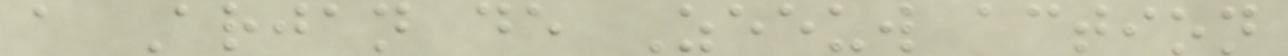a Arjan de Zeeuw action
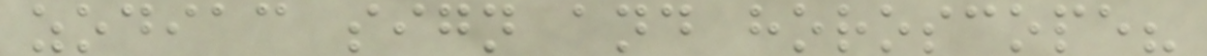zodiac sign and horoscope?
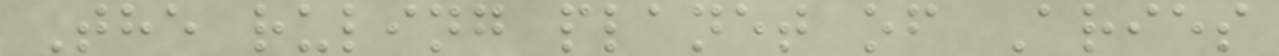The ruling planet of Aries
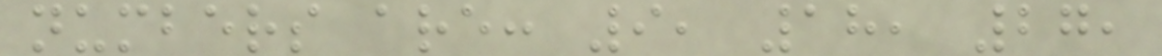numbers are: 9, 18, 27,
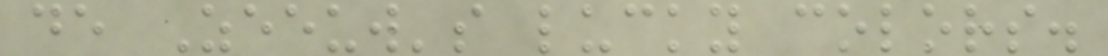de Zeeuw's lucky colors.
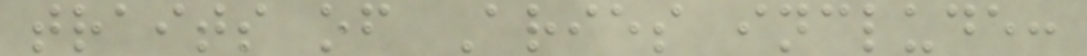traits of Aries include:
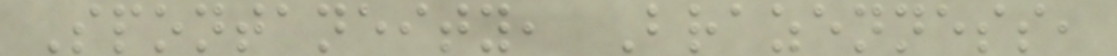Spontaneity, Brazenness,
